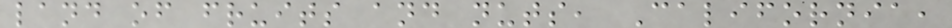land of fruits and nuts, California,
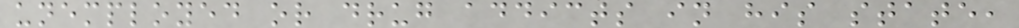unemployed or drug addicts in his state,
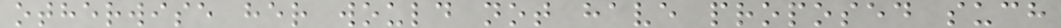otherwise her would not have proposed such
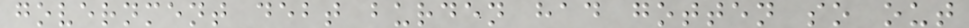government debt burden had gotten so out
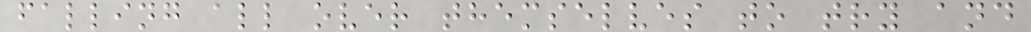falling all over themselves to try and
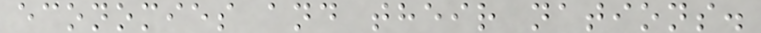economies and their nations.
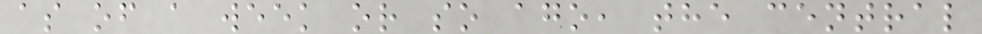as of a week or so ago, the central
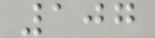107
